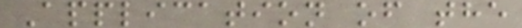Application of the
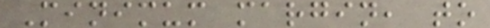Minimum margin, to
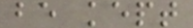be kept
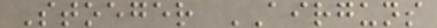Stoeger AIRGUNS
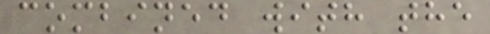combined with the
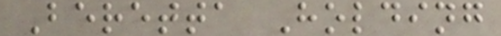Beretta Holding
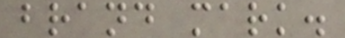brand mark.
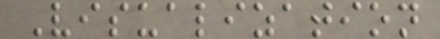Visualization
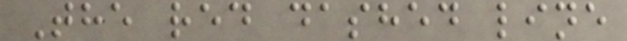The red dashed line
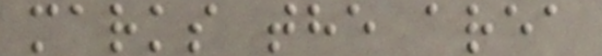marks the area
